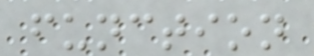function
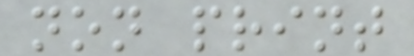non print
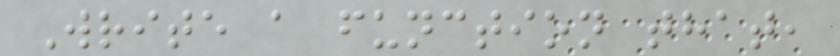Write a function that,
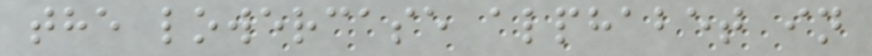the lowercase alphabet in
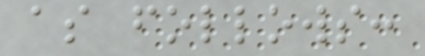as follows:
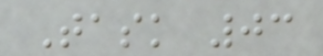Task 03
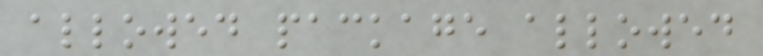allowed package allowed
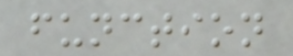function
